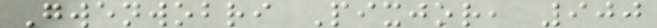Gwenwobri Pixjor, 900
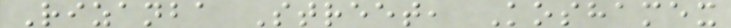Rizanba Street, Koshamex
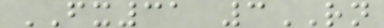FX31 3RN
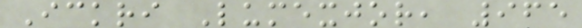Ickri Lumexjor, 965
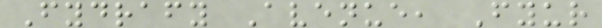Fydrafy Avenue, Fyur
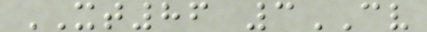XT86 3CV
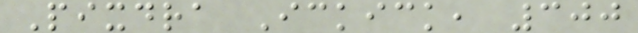Pixdra Ickick, 300
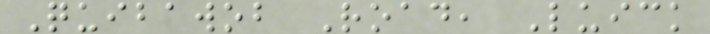Quibawob Road, Luick
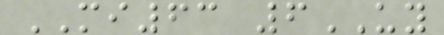MI63 6UY
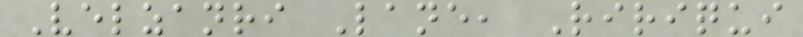Velzanri Lane, Ririqui
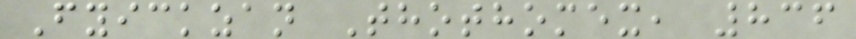Fyickzan Thothomex, 836
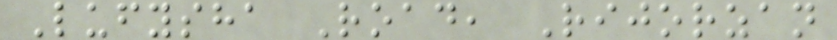Lufysha Road, Rijorzan
